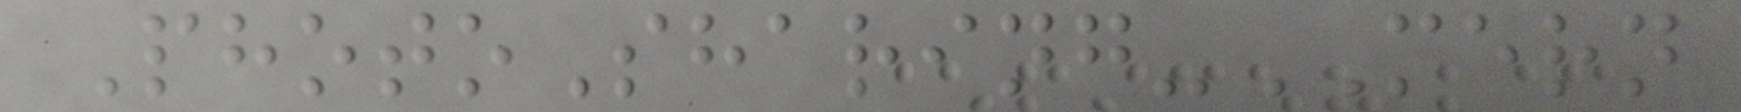PhotoSharing-MERN
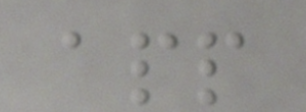app
